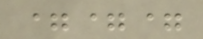===
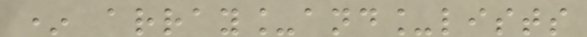* array_and_lists
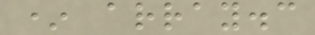* array.c
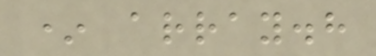* array.h
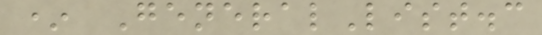* GeneralList.c
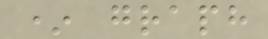* graph
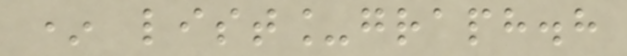* list_graph.h
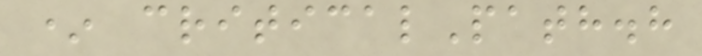* criticalPath.h
